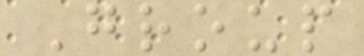Group
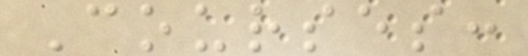Courses:
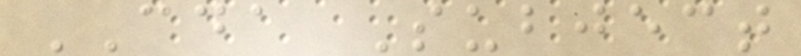CDA Subject
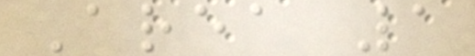Area 1
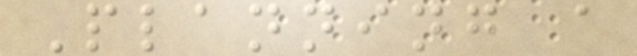Planning a
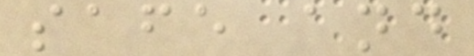safe and
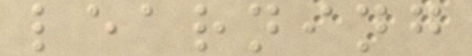learning
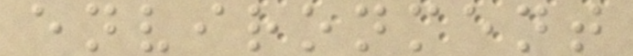environment
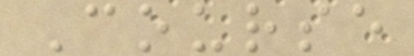Course
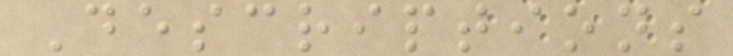Descriptions
